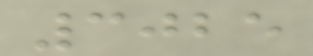3025
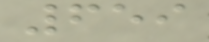659
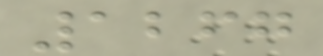1267
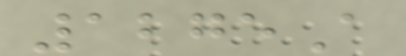1275A
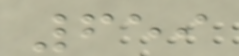659
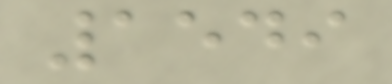1549
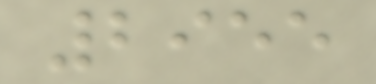2955
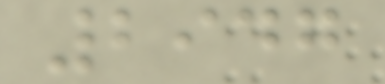2947
